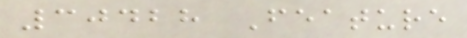30428 Feature
